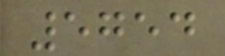5754
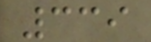339
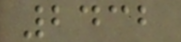2432
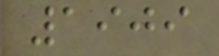1909
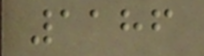1186
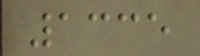1335
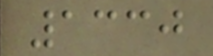1330
